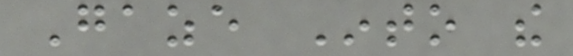Gaze Into the
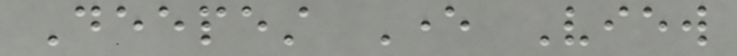Deepest Ever View
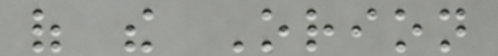of the Orion
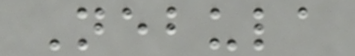Nebula
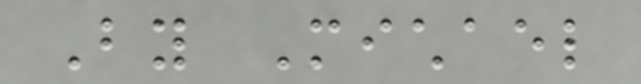By Michael
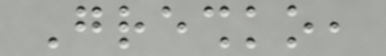Greshko,
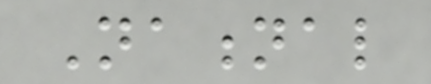National
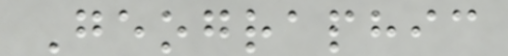Geographic
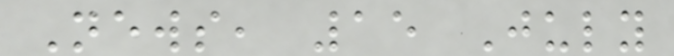News, 15 July
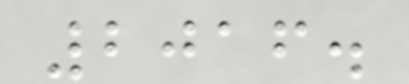2016.
